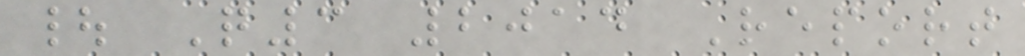| Q3 2014 Report
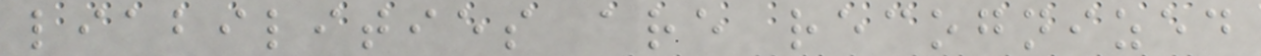liabilities are recognized
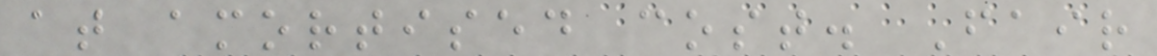at amortised cost. Fair
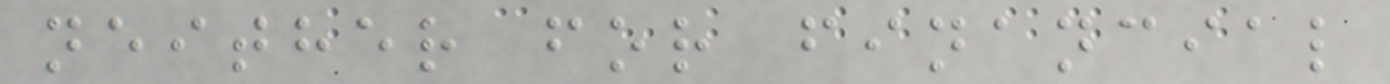neither for financial
